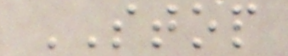STOP
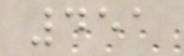451
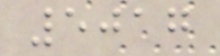5017
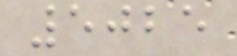5025
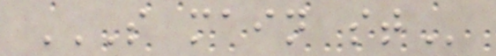S MAIN ST
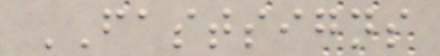FASTSIGNS
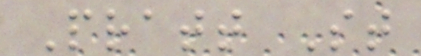Pratt St
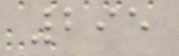295
